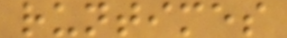runtimes
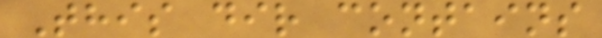This dir contains
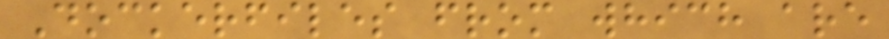Dockerfiles from which are
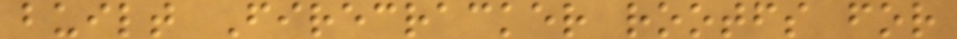built Firecracker rootfs for
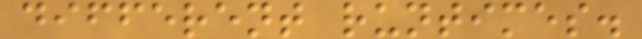different runtimes.
